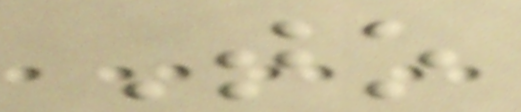To
